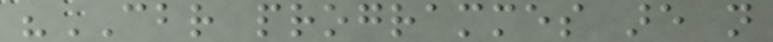"CBR programmes are not
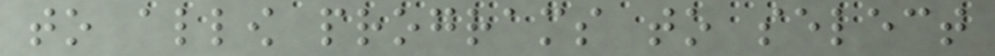to allow programs to select
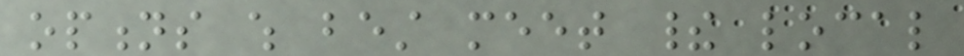options which best meet their local
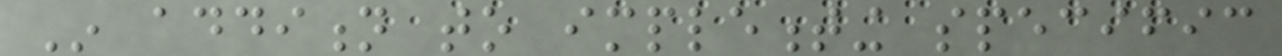In addition to implementing specific
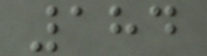184
